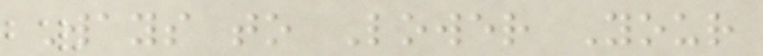Ways to Lower Your
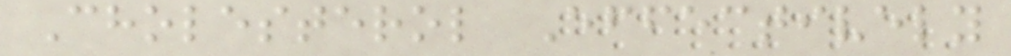Cholesterol Effectively
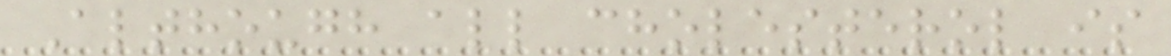Although all cholesterol is
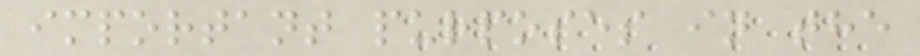important purposes in the
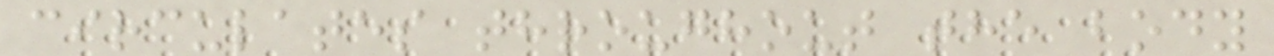circulates throughout the body
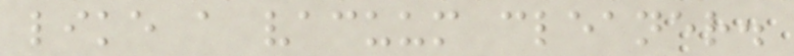like a vacuum cleaner.
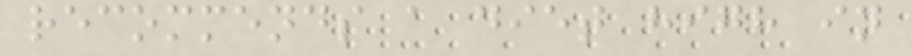recommends a diet high in
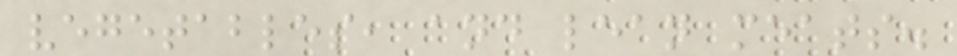vegetables, and lean meats.
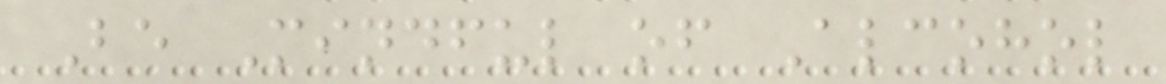Be Mindful of Alcohol
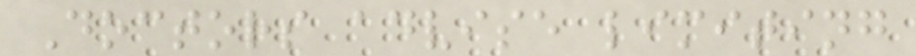Doctors advise limiting
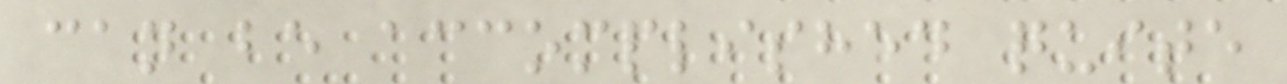can be accomplished quite
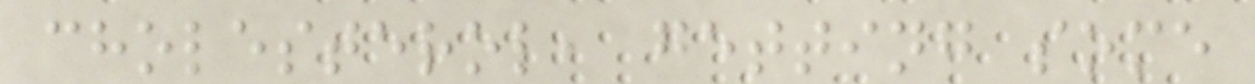cholesterol, getting some
